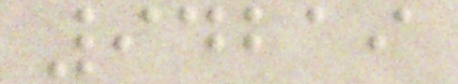94219
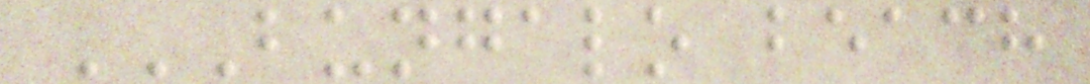BUNGALO BEACH
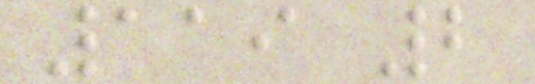119 2
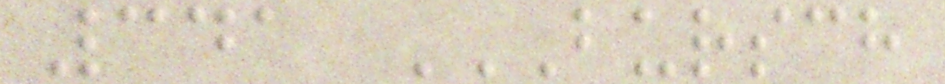341 BURSCH
